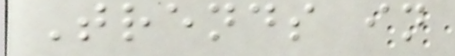Trends in
